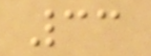33
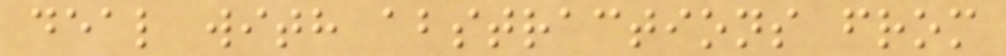deal with abstractions from
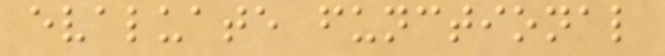evaluate functional
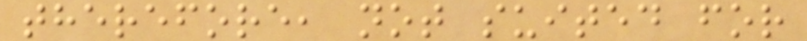therefore, not suited for
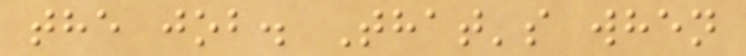the job. That's when
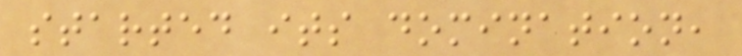started its domination,
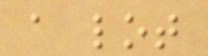a lot
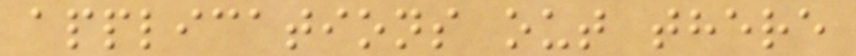applications out there
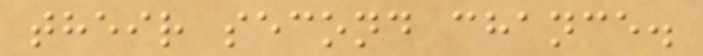their second chance.
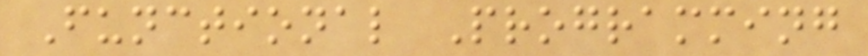Functional Programming
